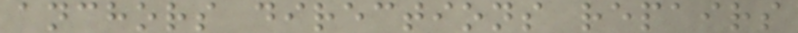anchors directions repairs
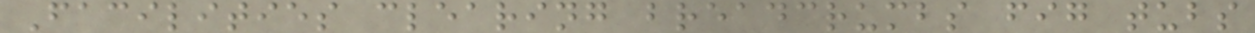Facilities clearing breadcrumbs fig tubs
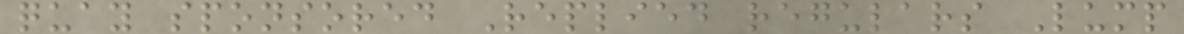quay sponsored Replied regulars Lump
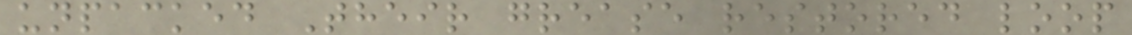unpacked Their grease restored loop
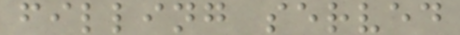filling served
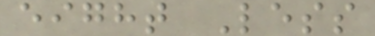eight Less
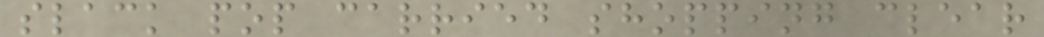slack pop carried shopping clear
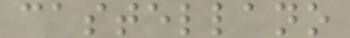castellano
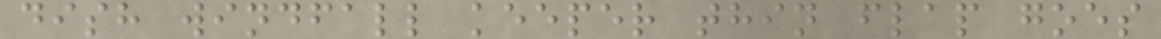dish windfall keeper thin flap goes
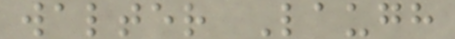walter Laugh
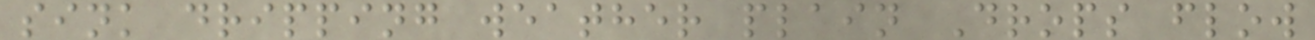sink dripping weather plain Drops flow
